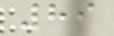89
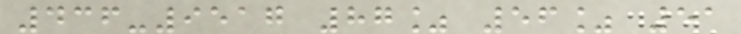436-9517 87% 56% 51
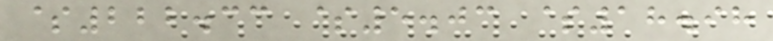$222.33 $5.03 $18.98
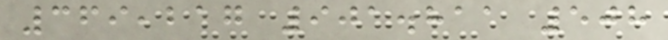369,217 901.811 508
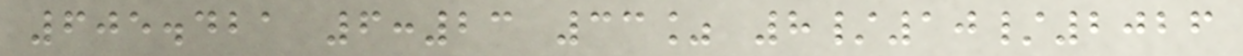605.421 6:23 33% 8/10/2026
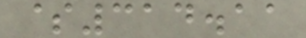$314.11
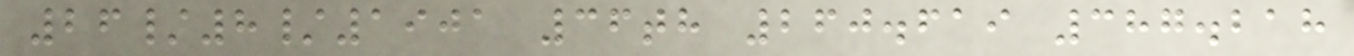26/8/1901 36th 260.619 387.218
